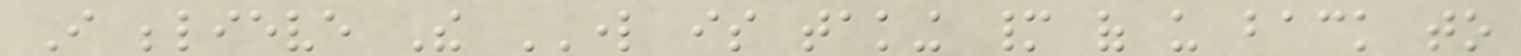I believe The LORD is taking many of us back to
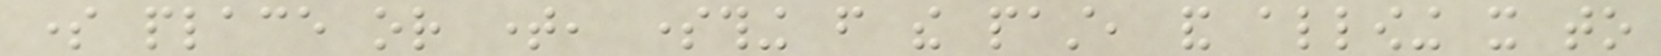some place or time, something from the past, and allowing it to
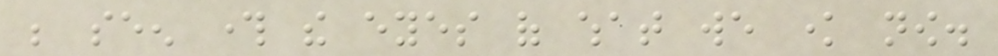be seen through the eyes of what we know now.
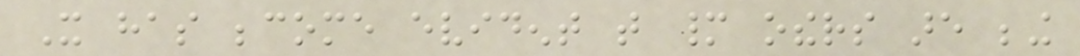It has become evident that many others are being
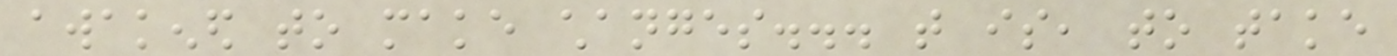awakened to make changes... that is, to take
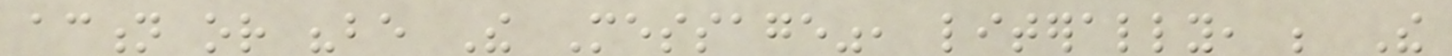action or "be The Message", literally, be The
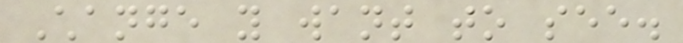Change you want to see.
